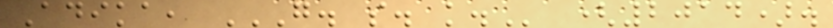Adika, G. S. K. (2014).
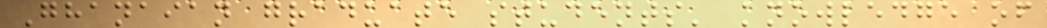Ghanaian graduate students' knowledge of
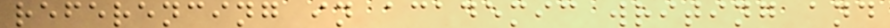referencing in academic writing and
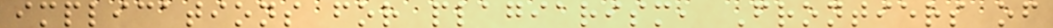implications for plagiarism, Frontiers of
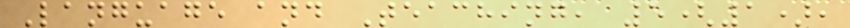Language and Teaching, 5(1),
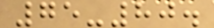75-80.
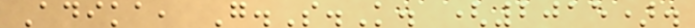Adika, G.S.K. (2015).
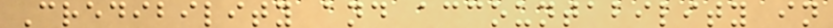Credibility and accountability in
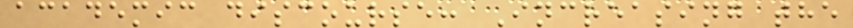academic discourse: Increasing the
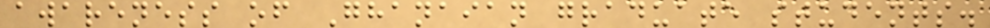awareness of Ghanaian graduate students.
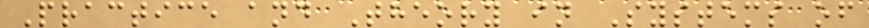Practice and Theory in Systems of
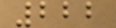222
